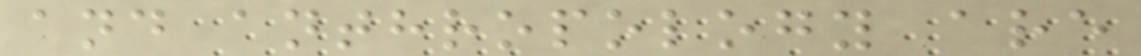and anthropology are
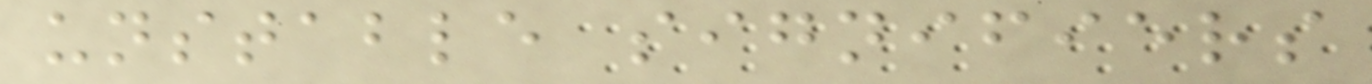unstable signifiers
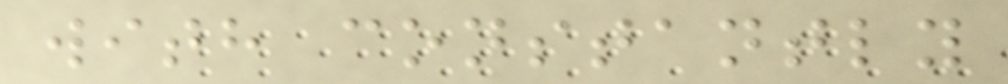with constantly
